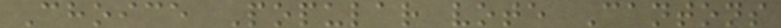Choice Popular vote Cantons
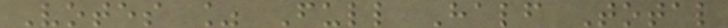Votes % Full Half Total
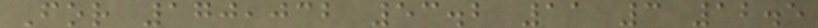For 170,032 53.2 11 3 12.5
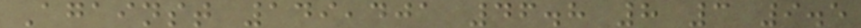Against 149,401 46.8 8 3 9.5
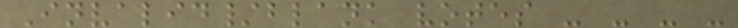Invalid/blank votes - - - -
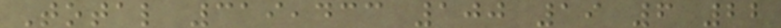Total 319,433 100 19 6 22
